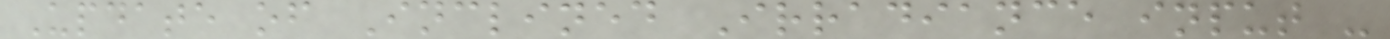Update of Inclined Irradiance input -
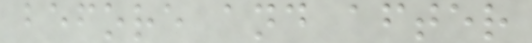before and after
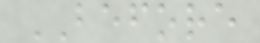BEFORE
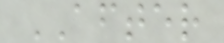AFTER
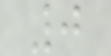0
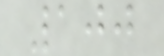100
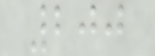200
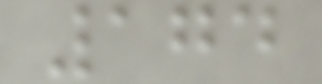174
